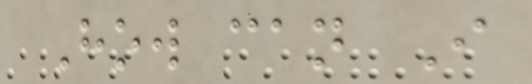How can I
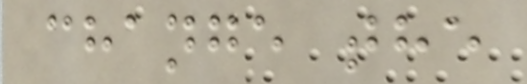change the
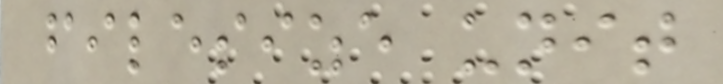filesize unit
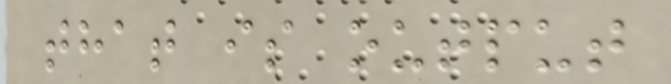that is output
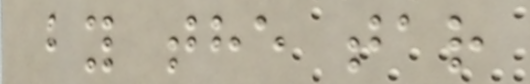by the tar
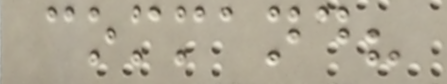command?
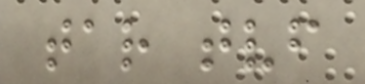tar tvf
